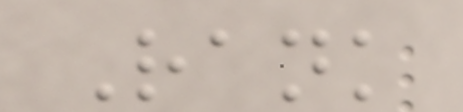Rank
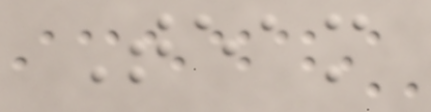Team
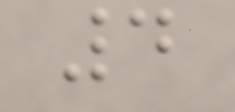4
